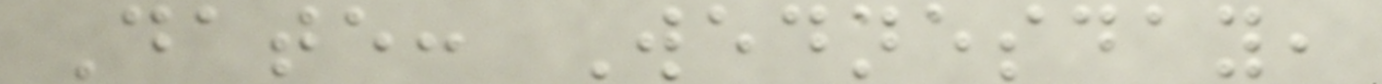Date: Wednesday,
